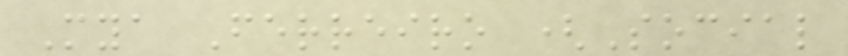Mya Ferreiro (Social
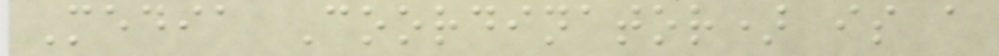Media Coordinator) is a
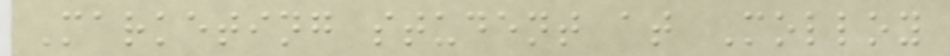Marketing student at Molloy
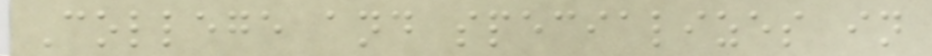College and specializes in
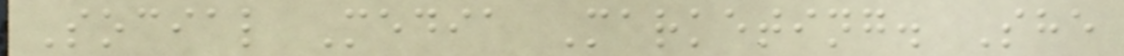Social Media Marketing. She
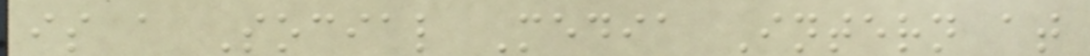is a Social Media Intern at
